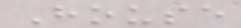House
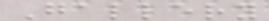Gallery
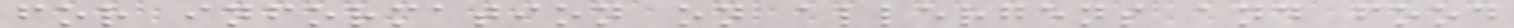for information on allergens and food
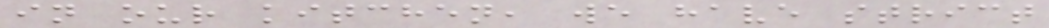in our kitchen, we have strict
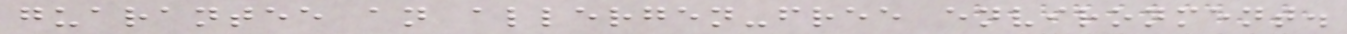guarantee an allergen-free environment.
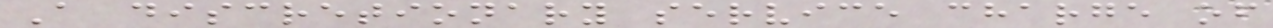A discretionary service charge of
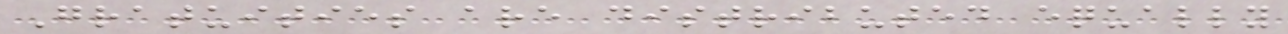Gratuities are distributed equally
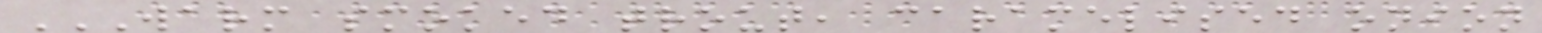WARM SMOKED TROUT, CARAMELISED ONION
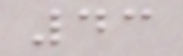43
